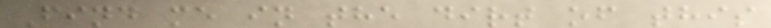Find me in the dirt of this
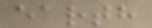earth
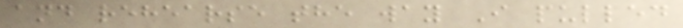and rehearse the way I pulled
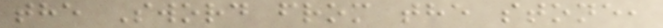the Sword from the stone,
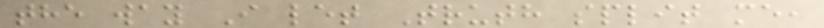the way I let Truth split me,
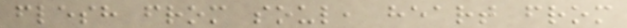flesh from soul, heart from
